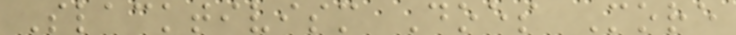Slacktivism Does More
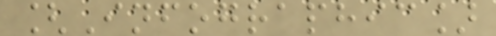[Infographic]
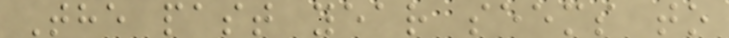The past year seems to
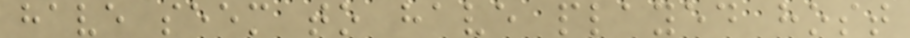have seem to have played host
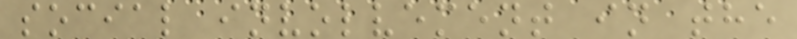social involvement in the
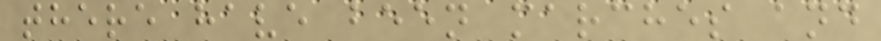there have been marches and
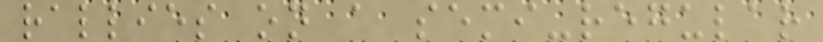rallies on a semi-regular
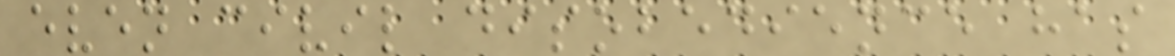even civil disobedience has
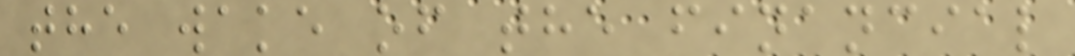the wake of the financial
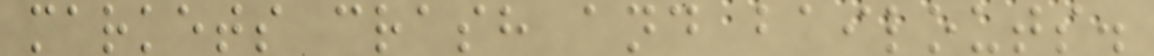markets crash and bailouts.
